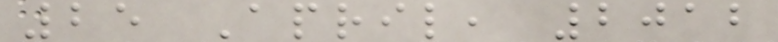25 April, 2012
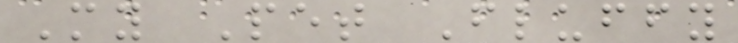My Pet Fluffy
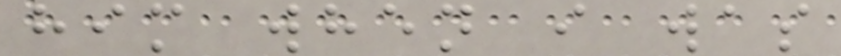him when i was
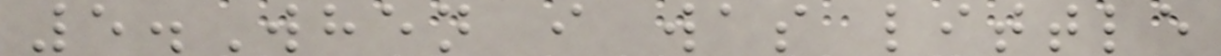5.When i was little
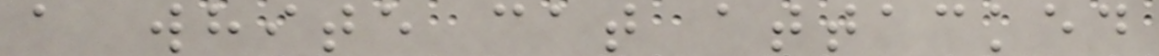a white cat attacked
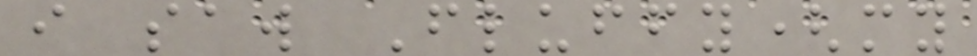i saw Fluffy(my
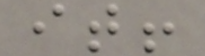it!
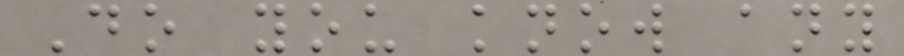Do you know any
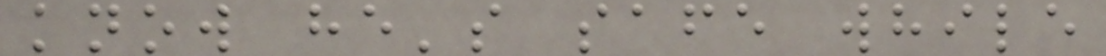know he's safe while
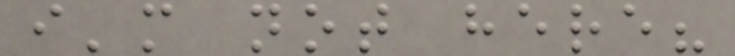i'm not here?
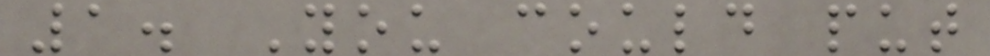1. You could put
